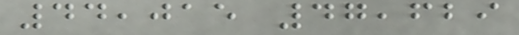44,015 47,629
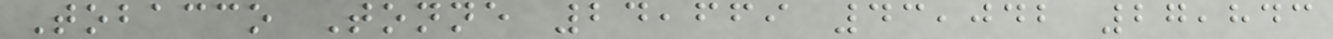Tobacco Tonne 24,669 43,042 27,843
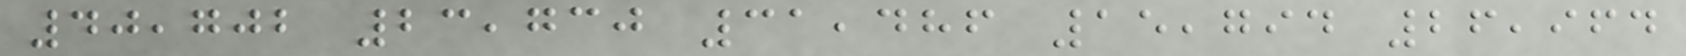40,702 23,730 31,486 15,794 26,964
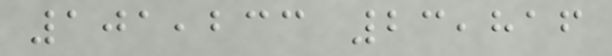101,233 23,816
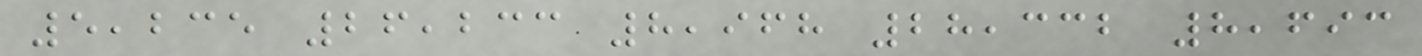5,235 26,233 8,968 28,332 8,693
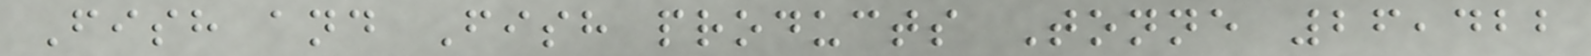Fish and Fish products Tonne 26,422
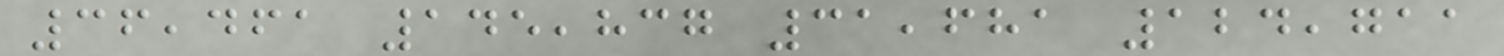36,461 145,837 31,681 124,711
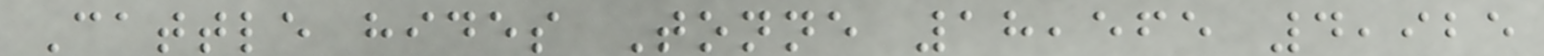Cattle hides Tonne 18,565 4,925
